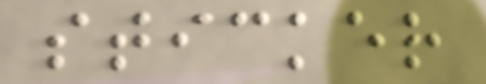sticker
